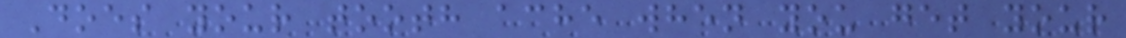Does your tooth ache when you get your
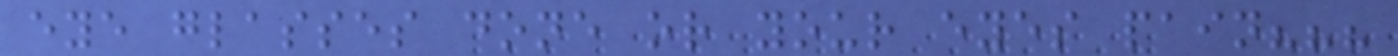eye glasses done or your eyes pain???
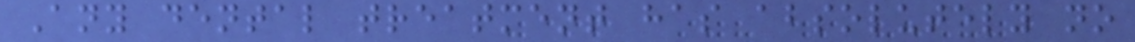Any dental treatment has absolutely no
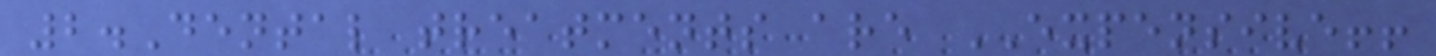2.Dental treatments are EXPENSIVE!!
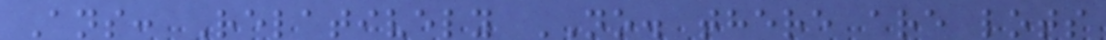Ans: Relatively NO. there are lots
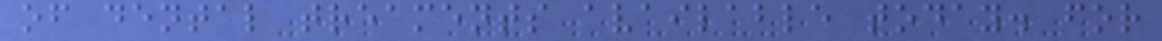of dental treaments available today. for
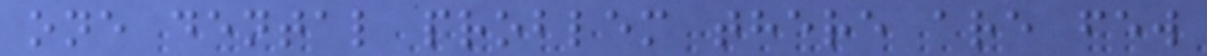one dental problem there are few
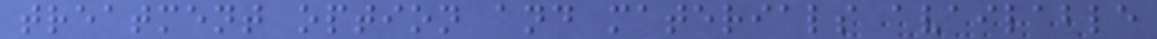treatment option and materials available
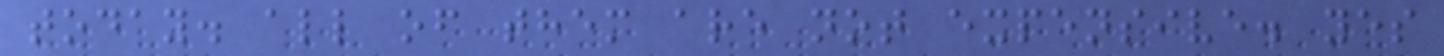today. all of them are not expensive. yes
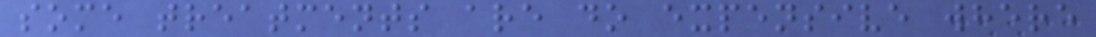some treatments are do expensive where
